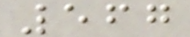567
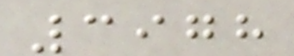3978
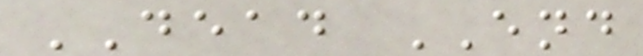DEAD END
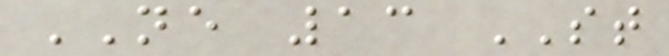NE 13 ST
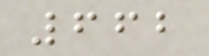662
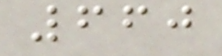660
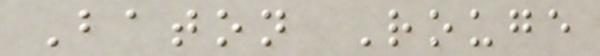Baton Rouge
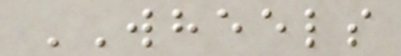WHEELS
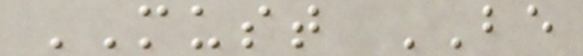MUST BE
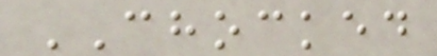CHOCKED
